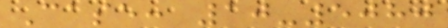Case: 10-5080
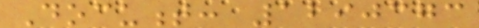Document: 1290373
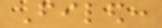Filed:
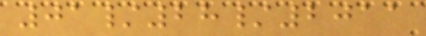01/28/2011
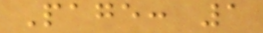Page: 1
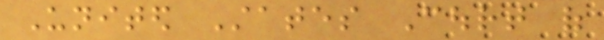United States Court of
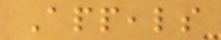Appeals
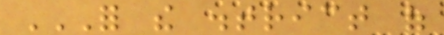FOR THE DISTRICT OF
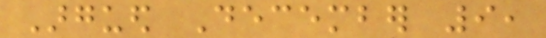Argued December 9,
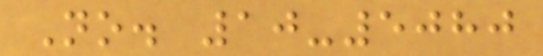No. 10-5080
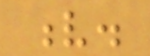v.
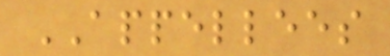APPELLEES
